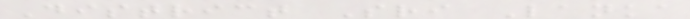District Sri Lanka
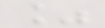%
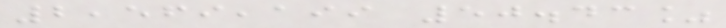2,569,199 50.43%
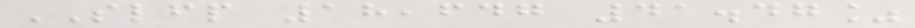SLFP 18,647 41.47%
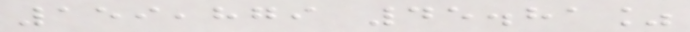159,879 45.81%
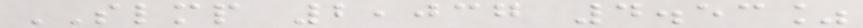SLMP 2,037 4.53%
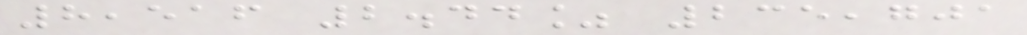8,516 2.44% 235,701
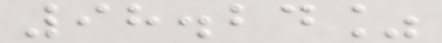98.24%
